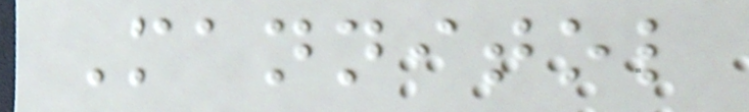Mannitol
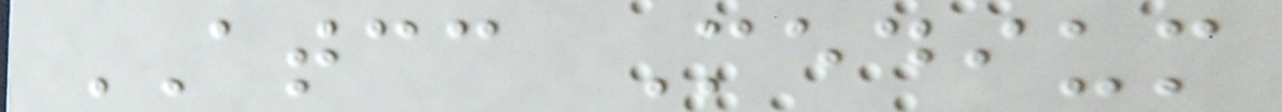ATCC Medium
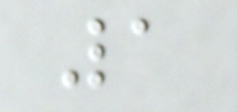1
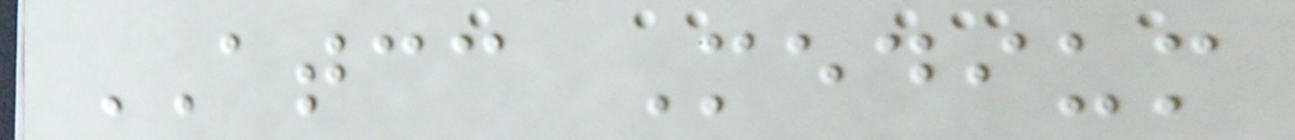ATCC Medium
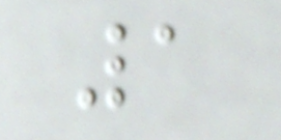1
